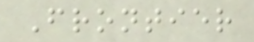Frontier
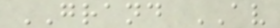GRAND AV
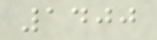1400
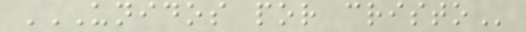UNIDOS POR CRISTO
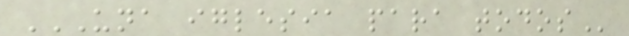UNA IGLESIA PARA TODOS
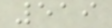519
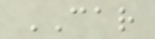CAR
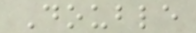Double
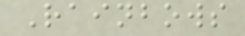Rainbows
